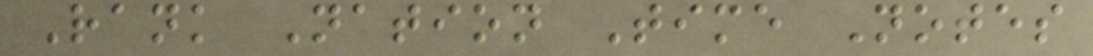Rank Nation Time Notes
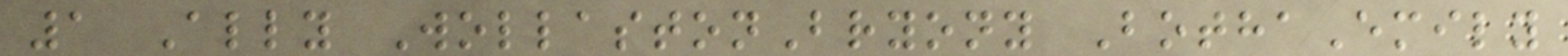1 Ally WollastonBryony BothaEmily
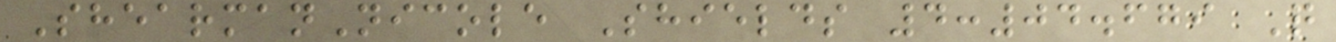ShearmanNicole Shields 4:04.679 Q
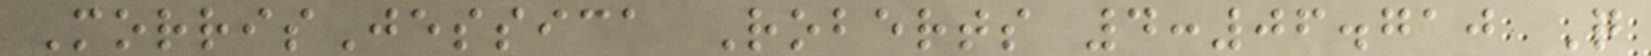MorrisJessica Roberts 4:06.710 Q
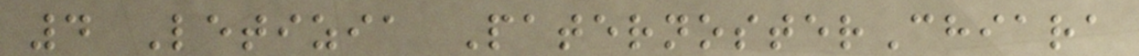4 Letizia PaternosterChiara
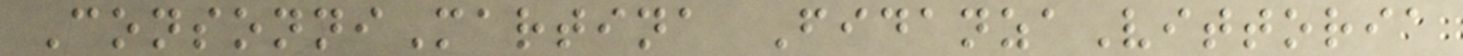ConsonniMartina FidanzaVittoria
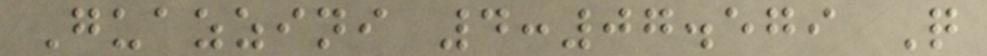Guazzini 4:07.579 Q
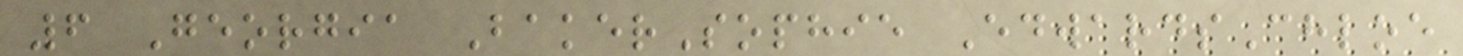6 Georgia BakerSophie EdwardsChloe
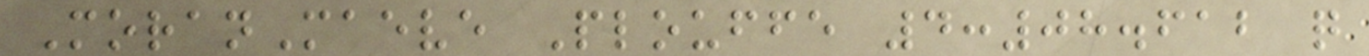MoranMaeve Plouffe 4:08.612 q
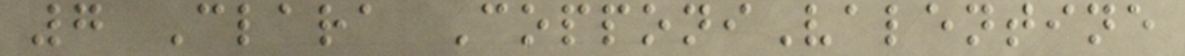7 Clara CopponiValentine
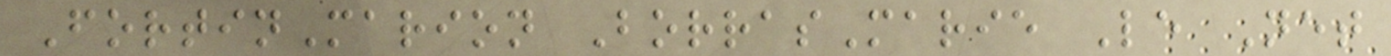FortinMarion BorrasMarie Le Net
